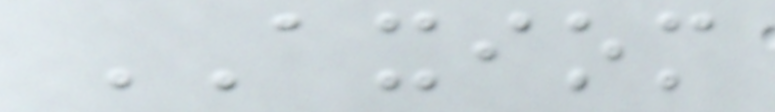AXIOM
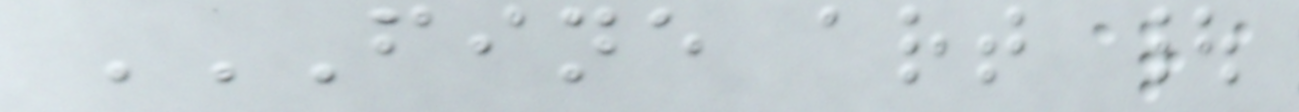FINE ART |
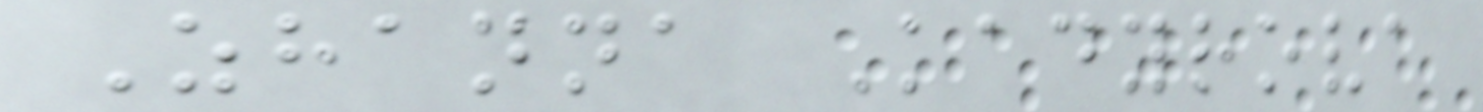Zhanna Kadyrova
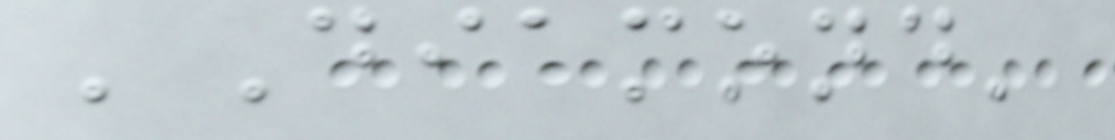'Diamond'
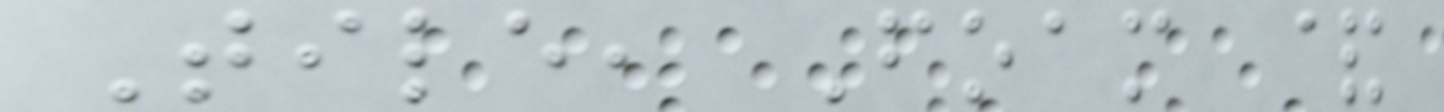Tile, Foam &
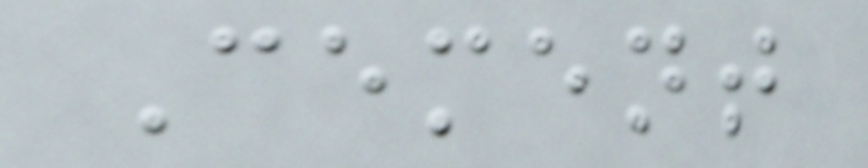Cement
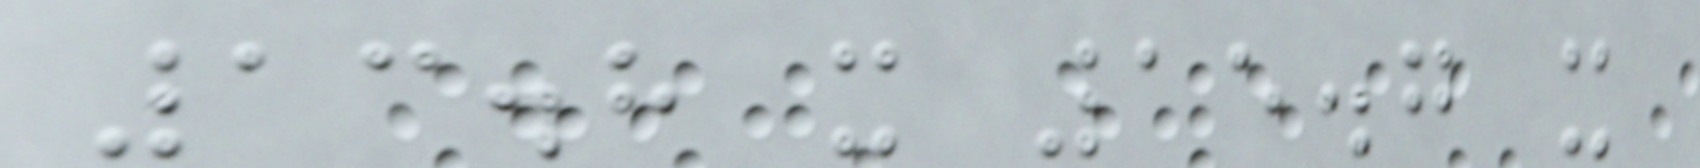13.8 x 15.7 x
